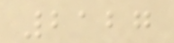2127
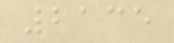2135
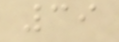39
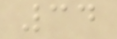34
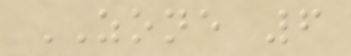ZONE 6
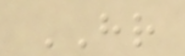HR
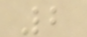2
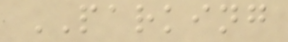PARKING
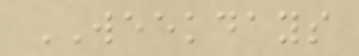WEEKDAYS
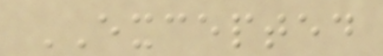EXCEPTED
